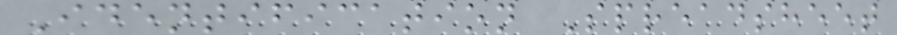Identification Spreadsheet
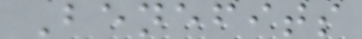Benefits
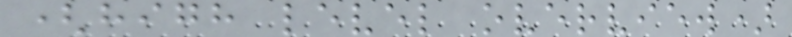(high level overview)
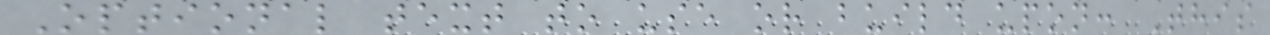Optional text to use or build upon: This
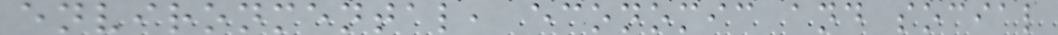environmental, economic and social
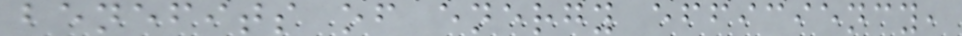benefits of energy efficiency,
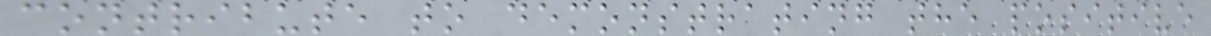contribute to demonstrating the positive
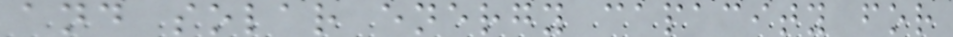and solar energy capacity for
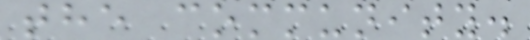the community.
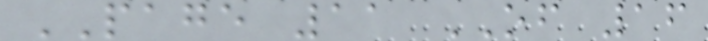PAGE 11 OF 16
